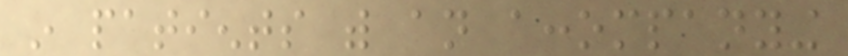in patients with an accompanying
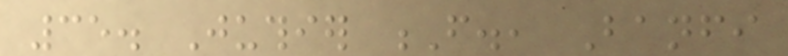35. Juthier F., Banfi
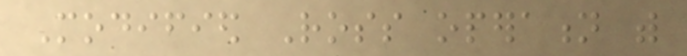Modified Ross operation with
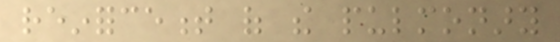reinforcement of the pulmonary
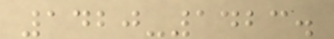1420-1423.
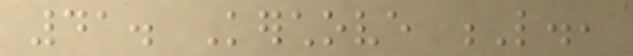41. Kerchove L.,
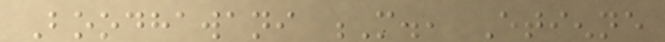Boodhawani M., Etienne
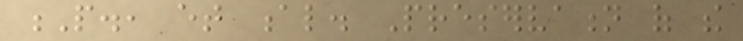P., et al. Preservation of the
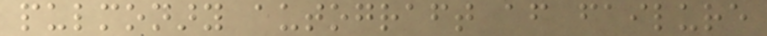pulmonary autograft after failure
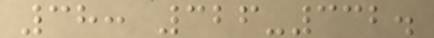38: 326-332.
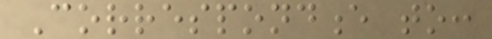Correspondence to:
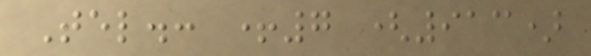Tel.: +7 (913)
